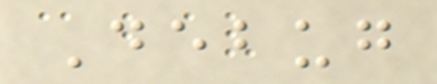Debug
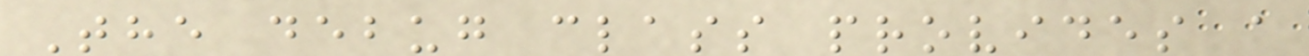The debug class provides a
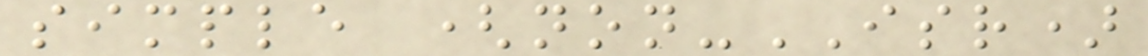simple (non-ISR)
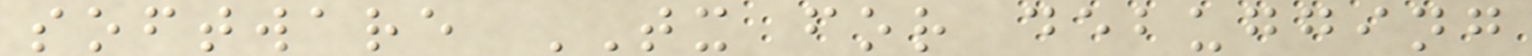software TX for debugging
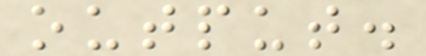output.
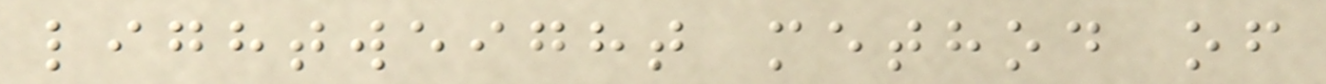lightweight method of
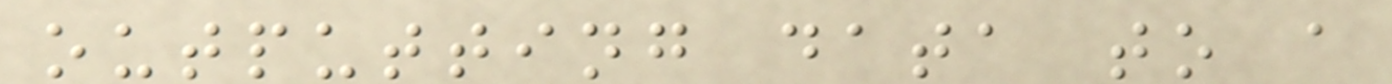outputting data to a
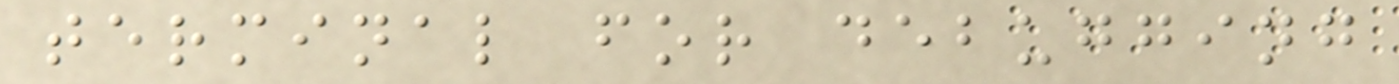terminal for debugging
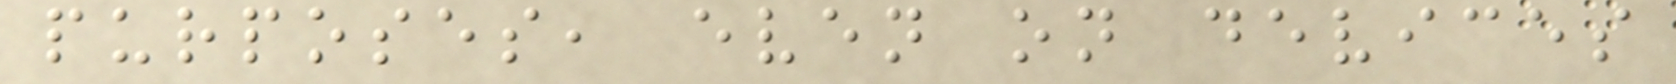purposes, even on devices
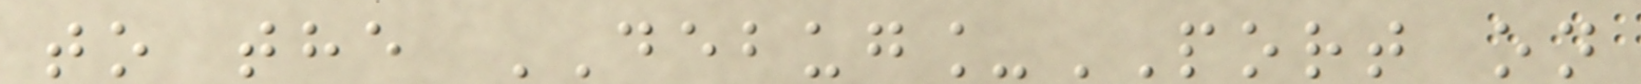to the DEBUG_PORT on
